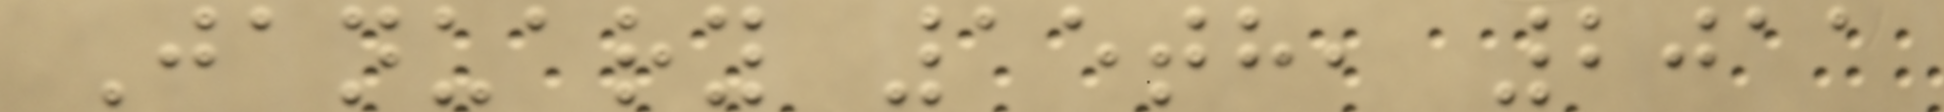January 15th, 2011
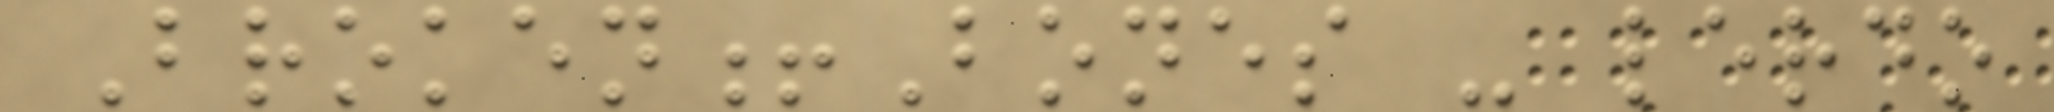Broken!Bones - lerdo
